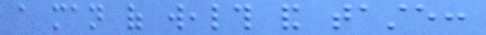a man of wealth and taste:
